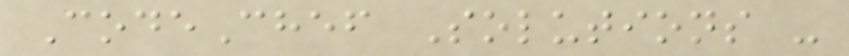CodeChef Solutions -
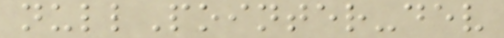nullPointer-dev
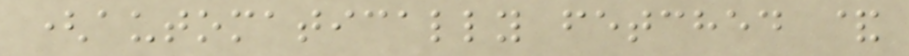(automatically fetched &
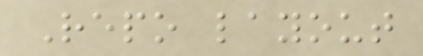Repo layout
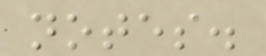notes.
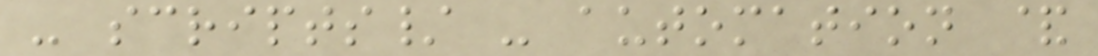- scripts/ - automation &
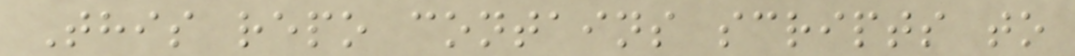This repo contains scripts to
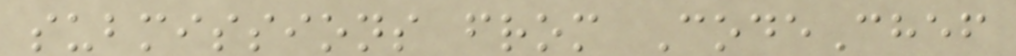submissions from CodeChef
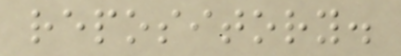repository.
